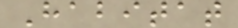Habitat
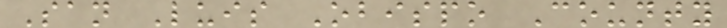San Luis Obispo County
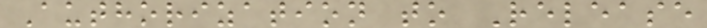Authorization to Release
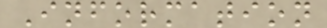Information
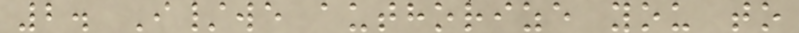2. I/we authorize you to
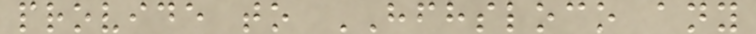provide to HFHSLOCO any
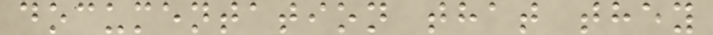documentation that they
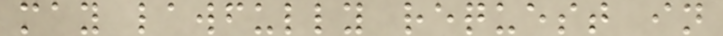may lawfully request in
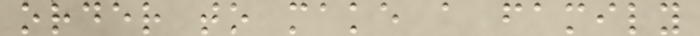order to make a family
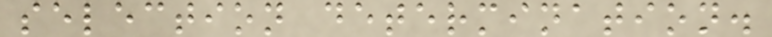selection determination.
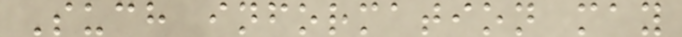Such information may
